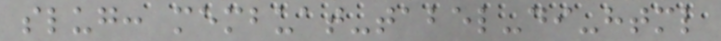slug: membuat-tabel-di-html
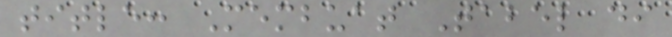title: Membuat Tabel di
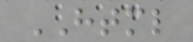HTML
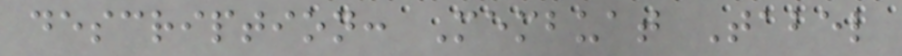description: Membuat Tabel
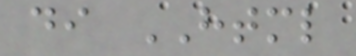di HTML
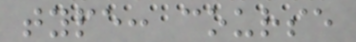type: course
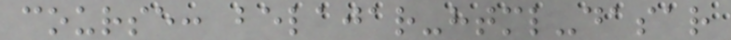course: belajar-html-dasar
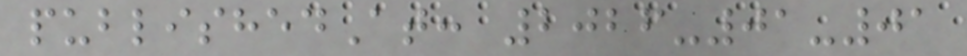publishedAt: 2026-01-01
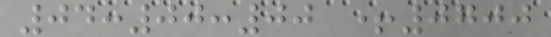04:00:00 +0700
